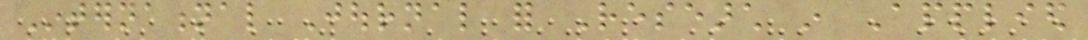International Journal for Research in Applied
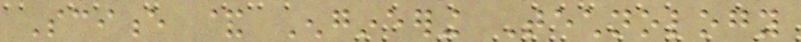Science & Engineering Technology
